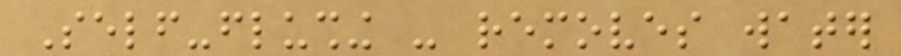Self-flushing - removes water
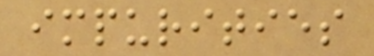impurities
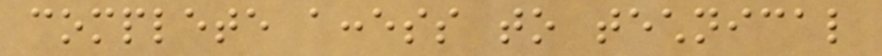complete access to technical
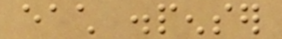each dispenser
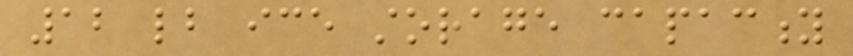12 lb ice storage capacity
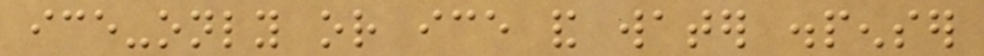ice-only or ice and water dispenser
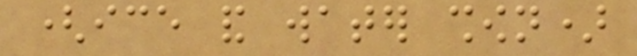(ice and water shown)
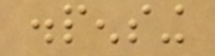dispensing
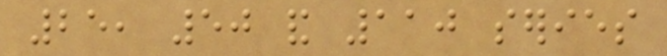25, 50 and 110 series
